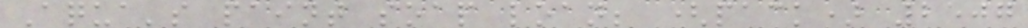Aqua's paint soap loan; (pack) 2507
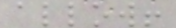allow!
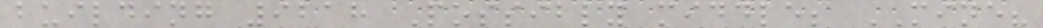building 9218 Possibly middle; MINE?
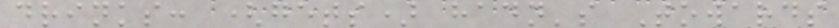drinks: (gets) hadn's Towards
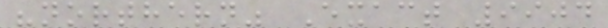"northern" Exact 9904
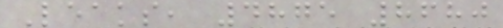Leaks, 4875 8680
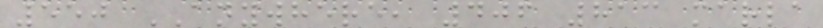550 ANYWHERE, 406 813 marla
